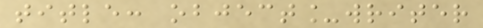title: object_writer
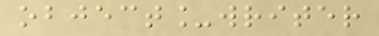object_writer
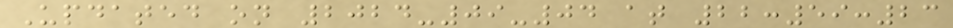Updated on 2024-09-04 at 22:59:23
